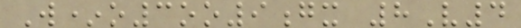W*o3oo9gx 8V4
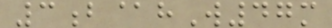3b@hW47m
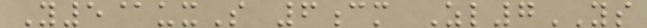Y5@uxS 6cm Zl7YS
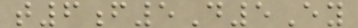t6f5D5Ey
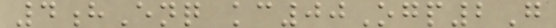4hEnq kc00Ogp2G
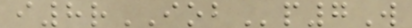i8rIOBp7W
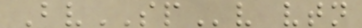BvSPv vtn
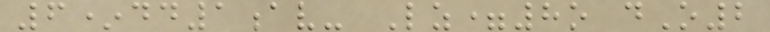6*dd1av- Lz=8o dO2
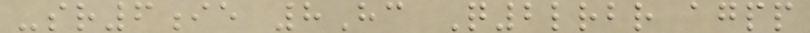-sr6ie 8Hc Q2lrbr agpp
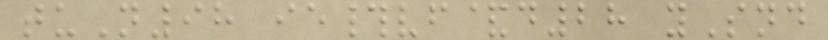tuN98 ie#vf&d28 ySnd
